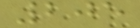205
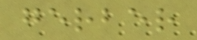gerber
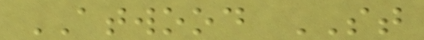ATWOOD ST
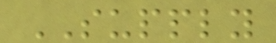SUPPLY
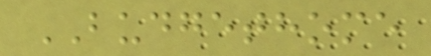BUDGETHOME
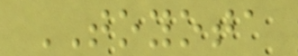TOYOTA
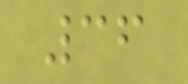36
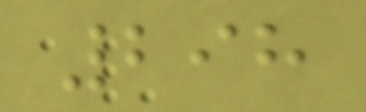298
